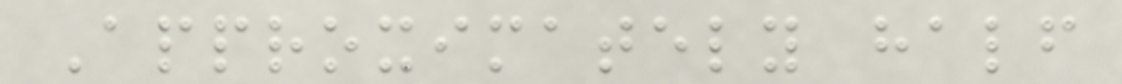Approximately half
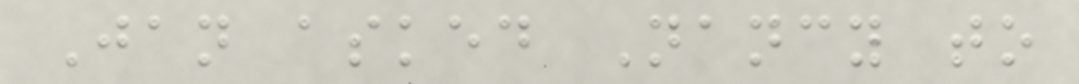Jan asked Nancy to
